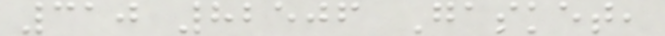310 82506 Gasket,
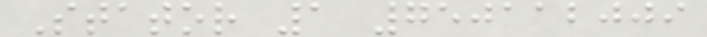Stator 1 750112009
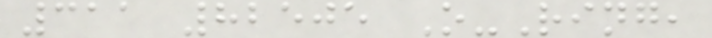311 82505 O-Ring,
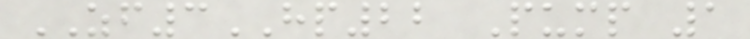ZF3HP22 Pump 1
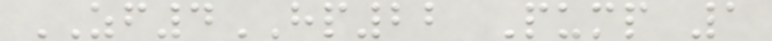ZF4HP22 Pump 1
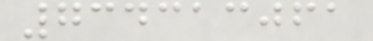734313061
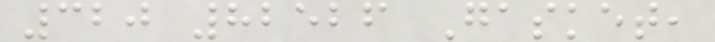320 82526 Gasket,
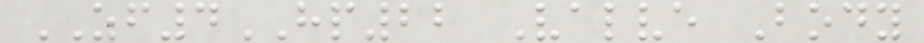ZF4HP22 Valve Body
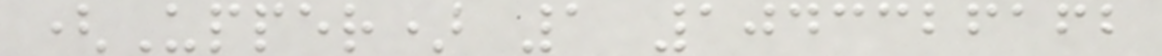(Upper) 1 1043326162
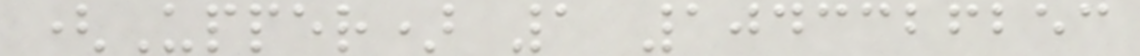(Upper) 1 1043326253
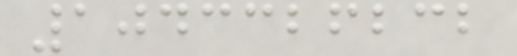1043326232
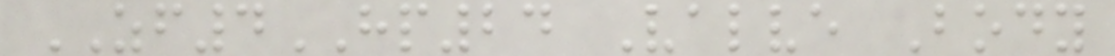ZF4HP24 Valve Body
